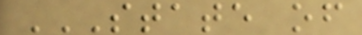STATE OF
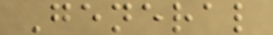General
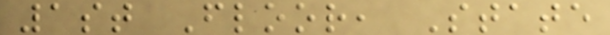1st Floor, State
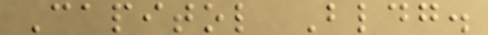Capitol Bldg.
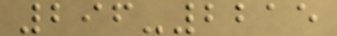296-2215
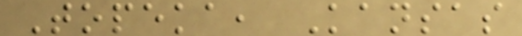Topeka, Kansas
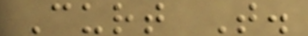Curt T.
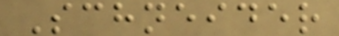Schneider
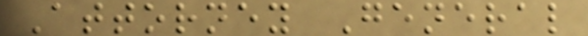Attorney General
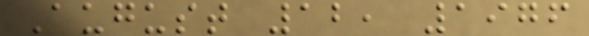August 12, 1976
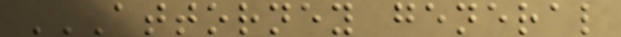ATTORNEY GENERAL
